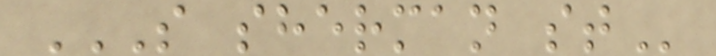S SHERMAN ST
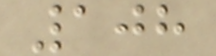108
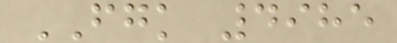FGK 4985
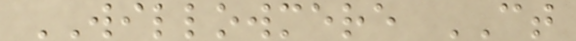WILLOWMERE CT
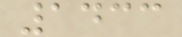1433
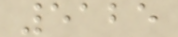5125
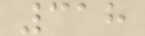318
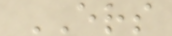ERS
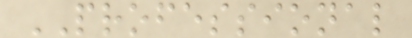PROFESSIONAL
